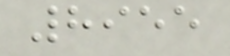8955
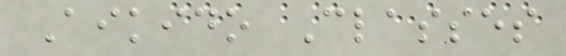Aikido Classes
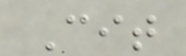Cit
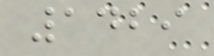1429
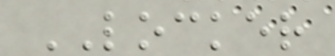LOCKER
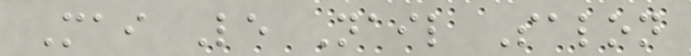Mai Le Nail Salon
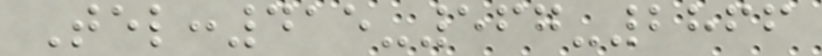Tel:415-567-2866
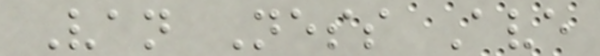Van Ness Ave
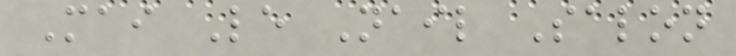Mai Le Nail Salon
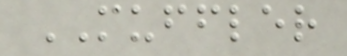MUFFLER
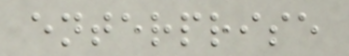enterprise
